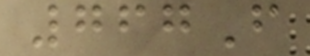767F
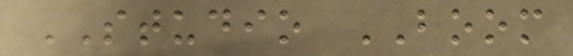STUDIO BOOM
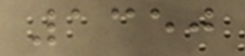1350
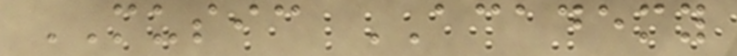MUSIC ACADEMY
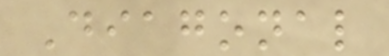Diagonal
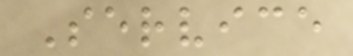Service
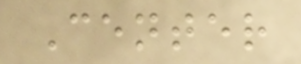Center
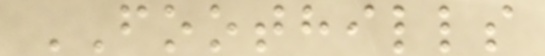FOOTHILLS
